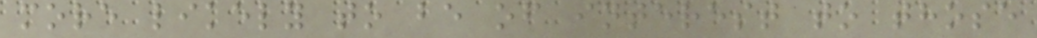more likely to be of interest to those
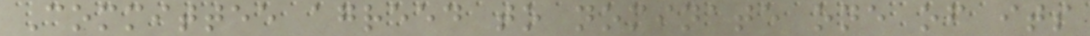Committee agreed to nominate one of its
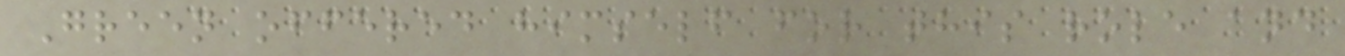Green offered himself for this role and
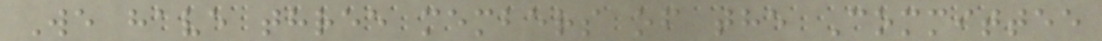We have three members of the Committee
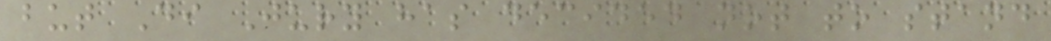but Di Jury has decided not to stand
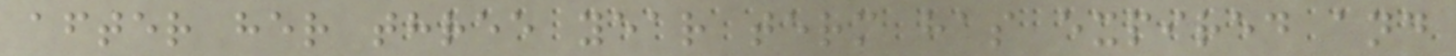after her three year term has expired and
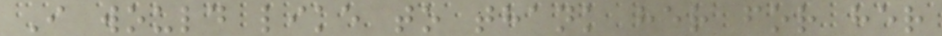I would like to thank her for her
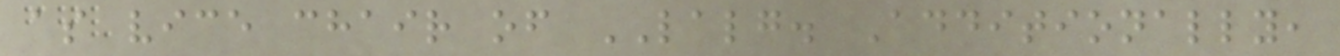as vice chair of LALG. Additionally,
